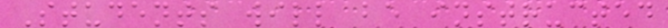Students will be instructed
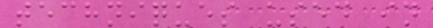techniques used in
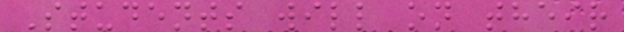Students will on their
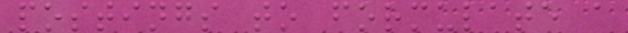postings to formulate a
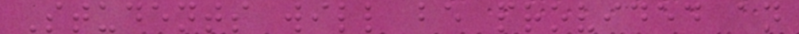Students will be provided an
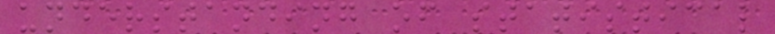understanding of statistical
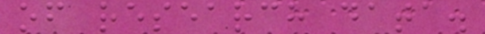of research data.
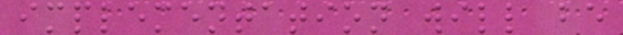implementation will be
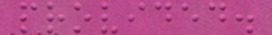provided.
